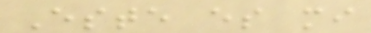Este es mi
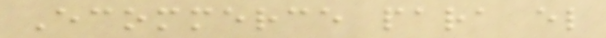Ecommerce para el
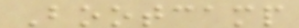Bootcamp
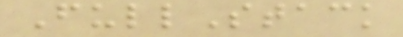FullStack
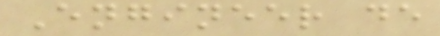Engineer de
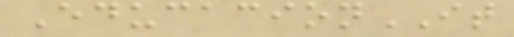EducacionIT
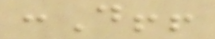:D!!
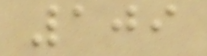109
